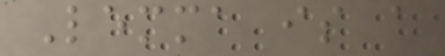Lemma is a
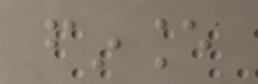finance
